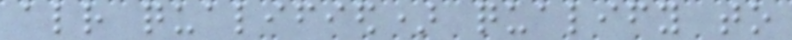already qualified) qualify to
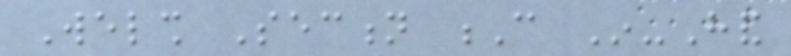Welsh Section C In-Hand
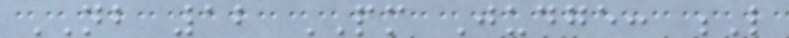NB 12 PM Judge: L
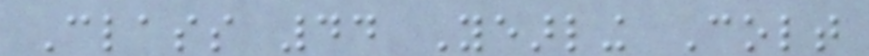Class 44 Yearling Colt
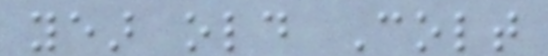year old Colt
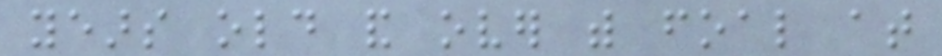years old and over with foal at
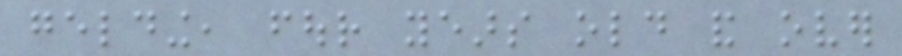gelding, four years old and over
